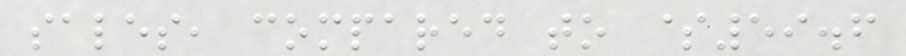sales, compared to $59.6
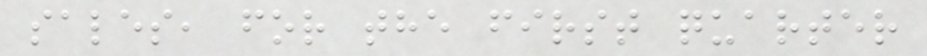sales, for the first quarter
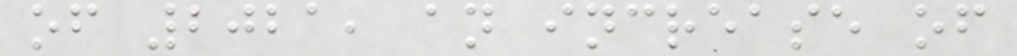of 2021, an increase of
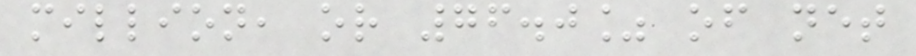million, or 76.0% of net
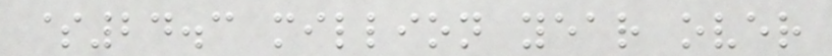$24.3 million year over
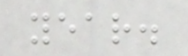year.
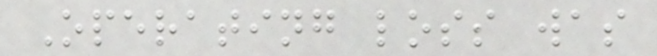Operating loss was
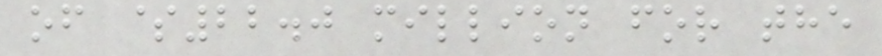of $22.0 million for the
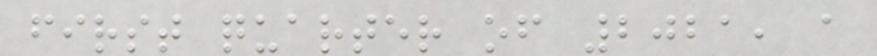first quarter of 2021, a
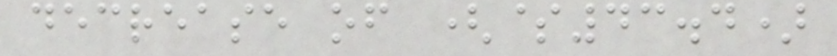decrease of ($43.4)
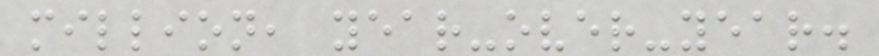million, year-over-year.
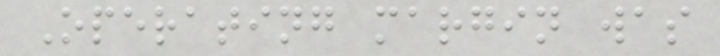Operating margin was
